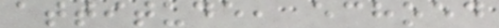attitude, echoed
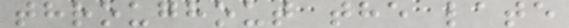throughout the late
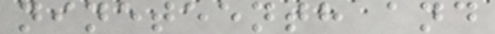nineteenth and
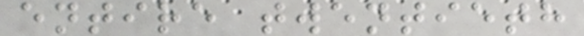entire twentieth
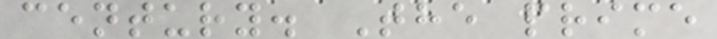century. The prime
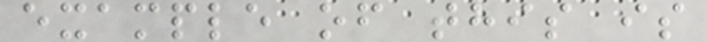example of this is
